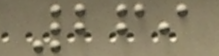269
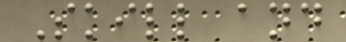Skill and
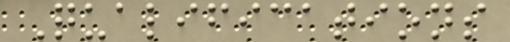Qualifications
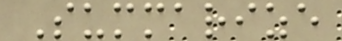Summarize
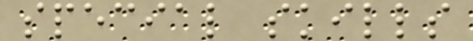special skills
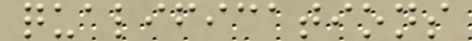qualifications
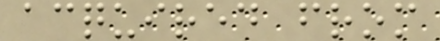acquired from
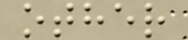other
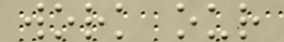work our
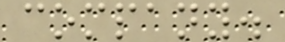company.
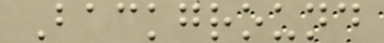Background
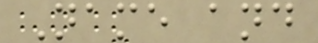Name and
